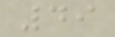49
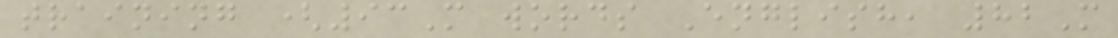training (93M words English, 82M
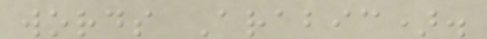words Arabic).
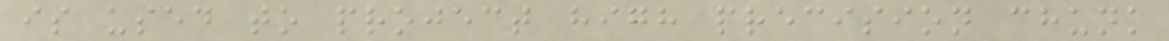is used to project high precision chunk
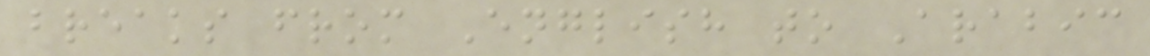breaks from English to Arabic
